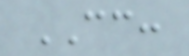CC:
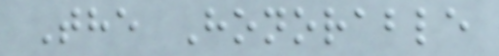The Honorable
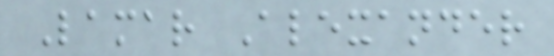Lamar Alexander
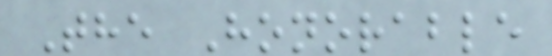The Honorable
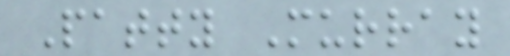Patty Murray
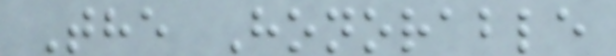The Honorable
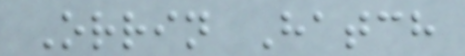Orrin Hatch
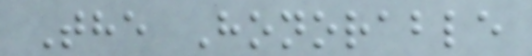The Honorable
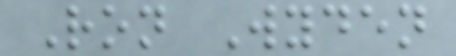Ron Wyden
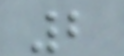2
